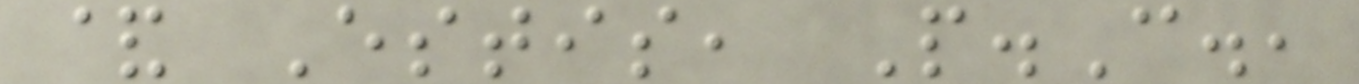& Estis, P.C.,
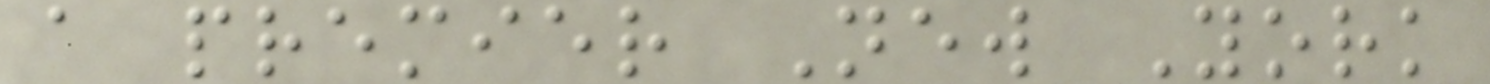a premier New York
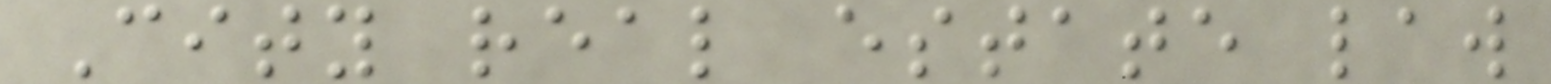City real estate law
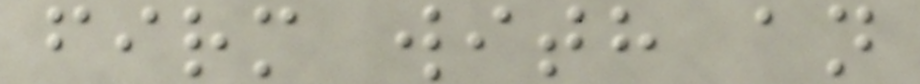firm with an
